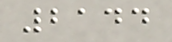2144
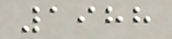1988
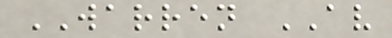WARREN AV
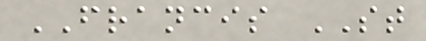FRANCIS ST
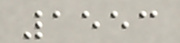1553
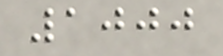1000
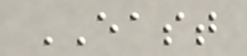EAST
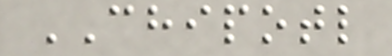CHIPOTL
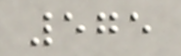575
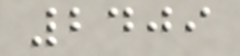2409
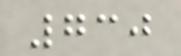730
